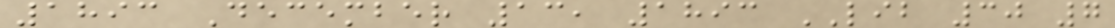1893 December 13, 1893 LIB 30 7
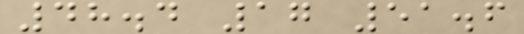48.4 17 51.6
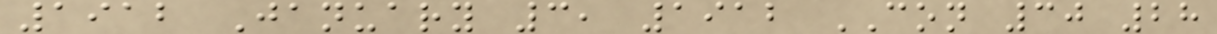1912 January 3, 1912 CON 30 28
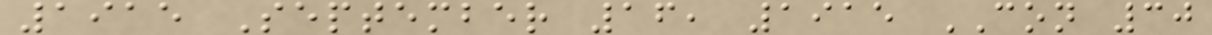1915 September 16, 1915 CON 30
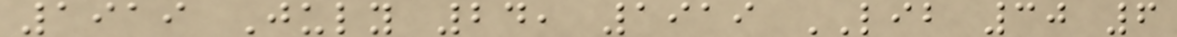1919 July 24, 1919 LIB 30 6
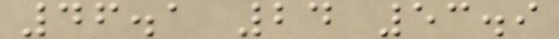46.1 24 53.9
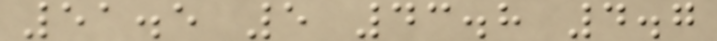51.5 5 43.8 4.7
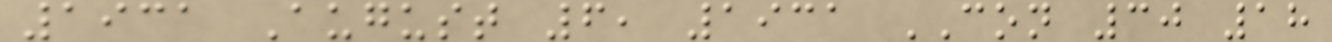1931 August 6, 1931 CON 30 18
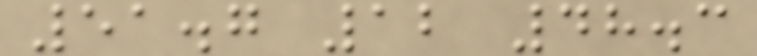51.7 12 48.3
